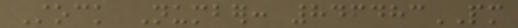Stock Number: 846483PM
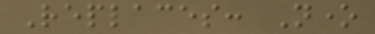Replaces: None
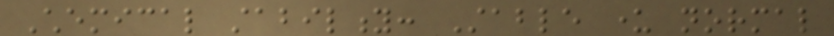Chemical stability: Stable under normal
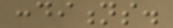conditions.
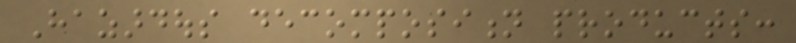Hazardous decomposition products:
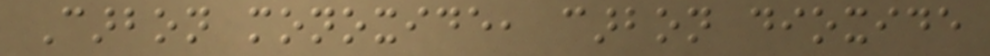Carbon monoxide, carbon dioxide
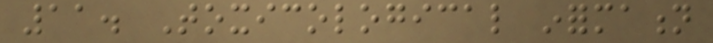11. Toxicological information
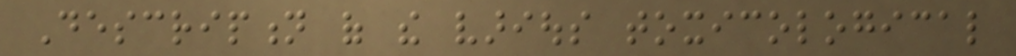Description of the various toxicological
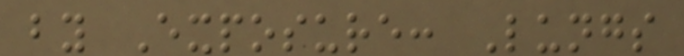by Exposure: Lungs
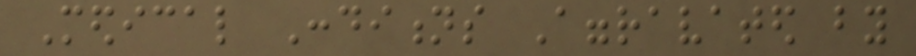Medical Conditions Aggravated by
